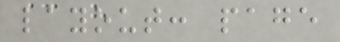layout: page
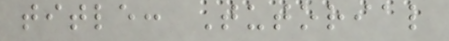title: Tutorial
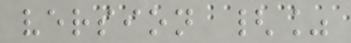version {%
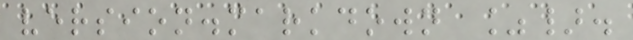version.markdown %}.
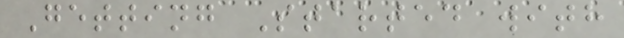Getting Started with
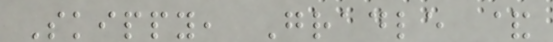Skippy, Gradle &
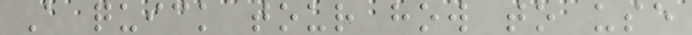A quick tour how to use
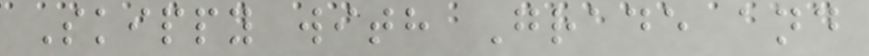Skippy with Grade and
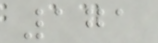171
